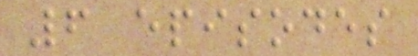6 episodes
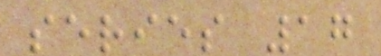series 17
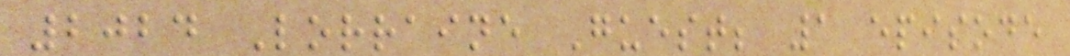2024 Lorraine Guest; 1 episode
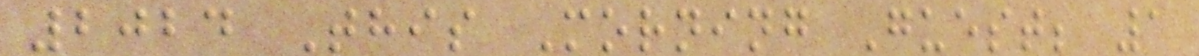2024 This Morning Guest; 1
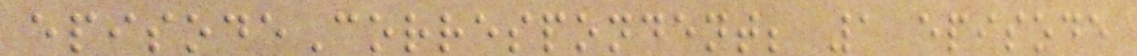episodeCorrespondent; 1 episode
